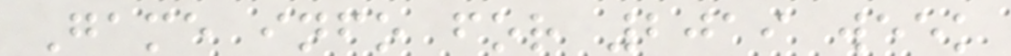Game info for 2019 week
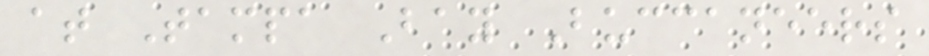at Tampa Bay Buccaneers
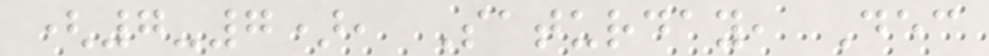(7-7), Saturday, Dec
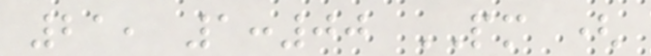21, 1:00 PM (
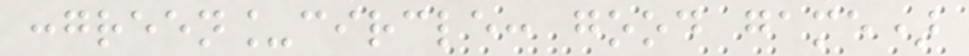:green_circle: good game)
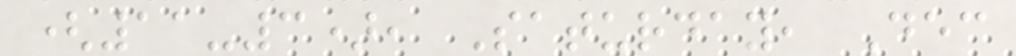(11-3), Saturday, Dec
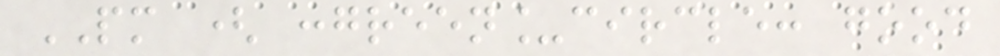PM ( :green_circle: good
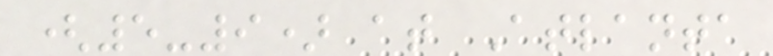(5-9) at Atlanta
